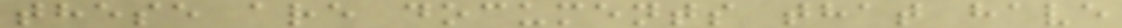these are documents that have
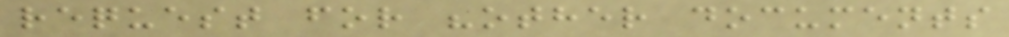request for "other documents
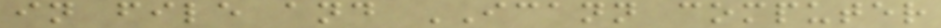in file and ICANN computer
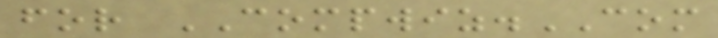for COMPWIZ.COM
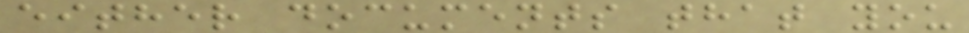either documents that you
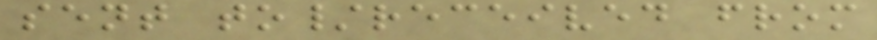sent to/received from
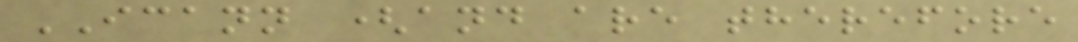ICANN (and are therefore
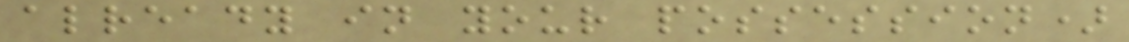already in your possession)
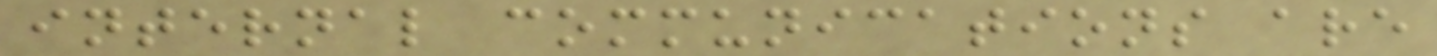internal communications are
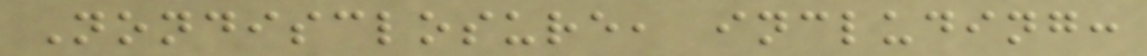Nondisclosure, including:
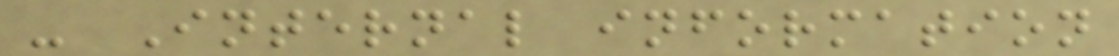- Internal information
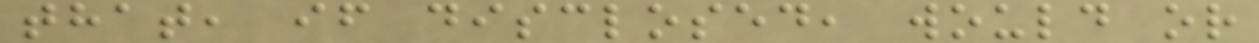that, if disclosed, would or
